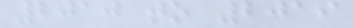2010 to 2019
